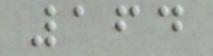164
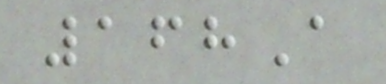168A
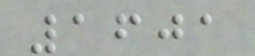1601
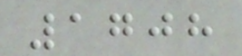1708
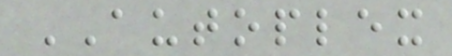AUTOPLEX
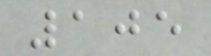105
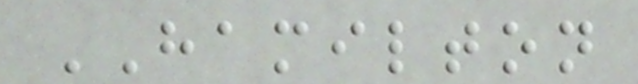HAMILTON
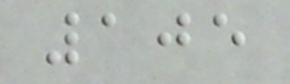105
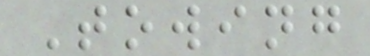Towing
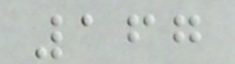167
